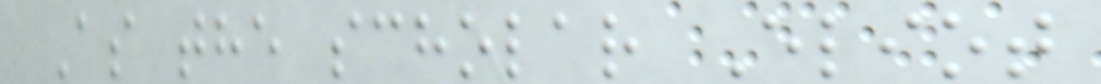As the scholar Eliot
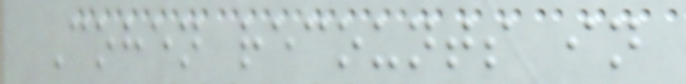Cohen recounts in
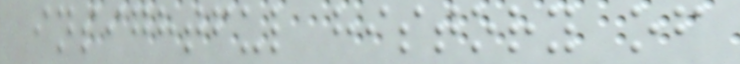insightful history of
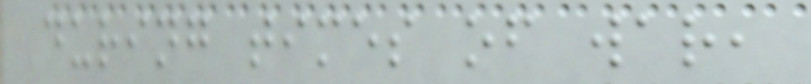during times of war,
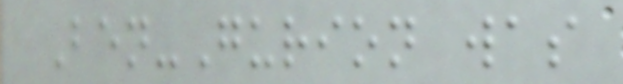Ben-Gurion was
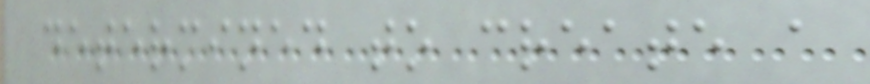determined to create a
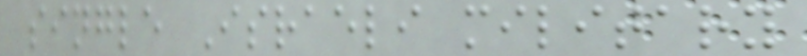single Israeli military
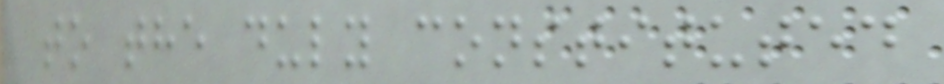to the duly constituted
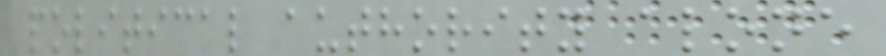political authority alone
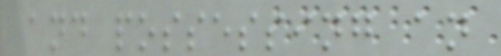and possessing an
